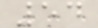54
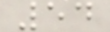54
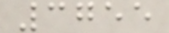3755
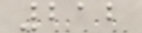212
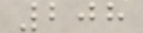208
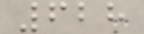628
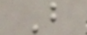B
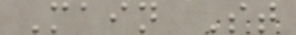Main St
